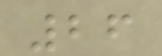26
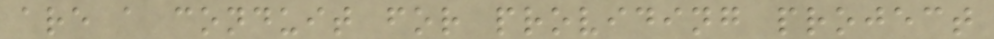are a conduit for providing project
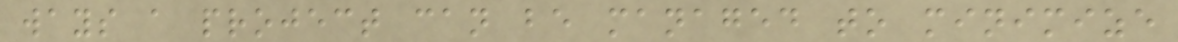ways a project can be managed to minimize
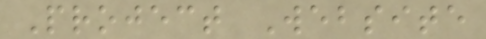Project Website
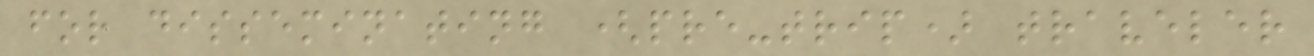for disseminating (pre-trip) traveler
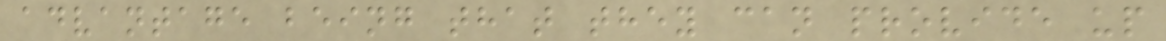advantage being that they can provide up
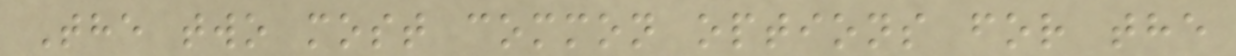The two most common options for the
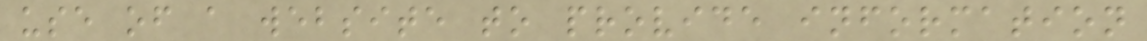use of a website to provide information
